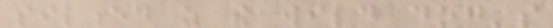silenced as the wild dog's
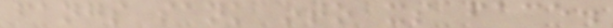fangs sank into its face.
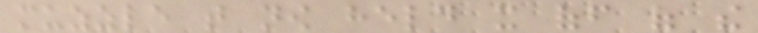muzzle that now held it off of the
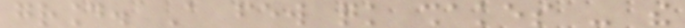ground. A few quick shakes - the
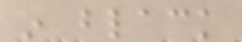in black
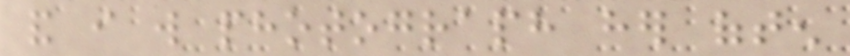and i will photograph her often
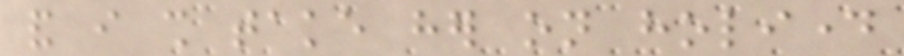and i shall take her on holiday
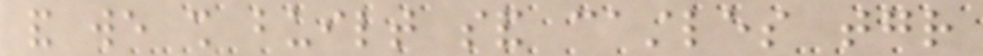and we shall built sand castles together
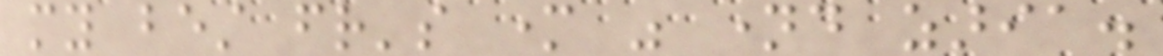my best friend's mother was named zaria.
